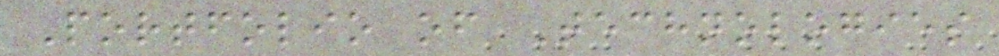Portfolio of Technologies
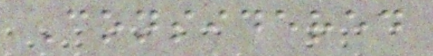Considered
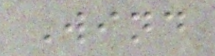Wind
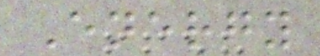Energy
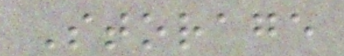Storage
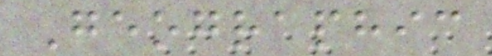Geographic
